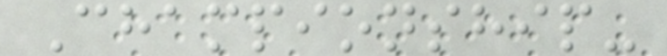Championship-
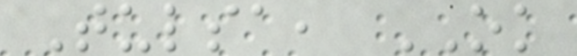Tulsa, OK
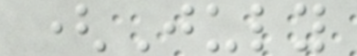(July
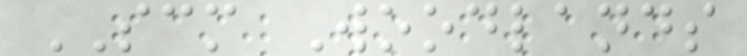SCM Woodlands
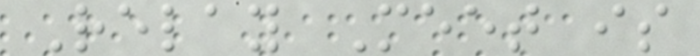Relay Meet is
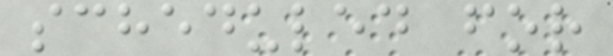scheduled for
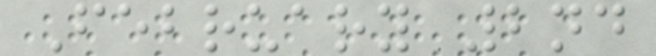February 2nd
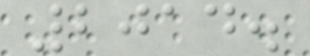2014.
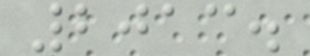2013.
